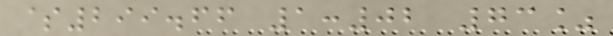$299.66 1:02 73%
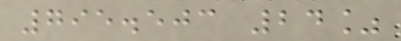795.503 24%
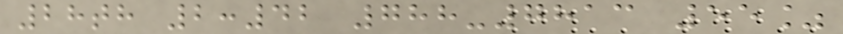28th 2:42 788-7813 55%
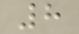8
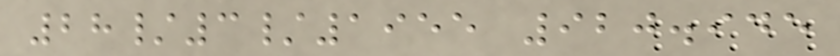28/3/1955 920.945
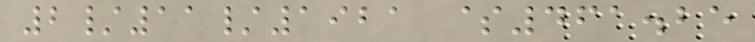2/11/1921 $461.25
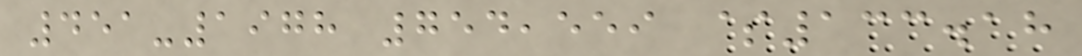451-1978 754,559 $133.18
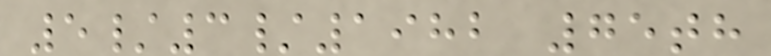5/3/1982 75th
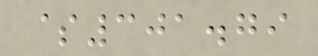$301.79
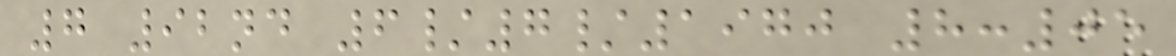7 92nd 6/7/1970 8:05
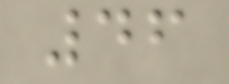46
